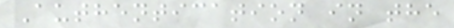Authentication in the
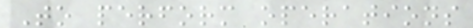To perform operations
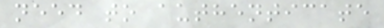need to authenticate
